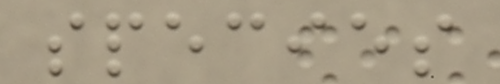species
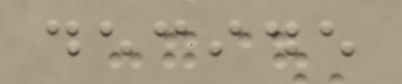decide
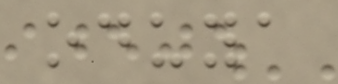oduya
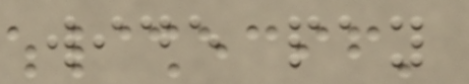wide pay
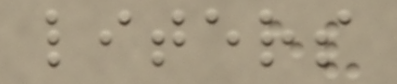liters
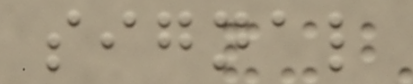signal
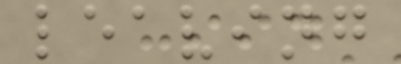leaving
